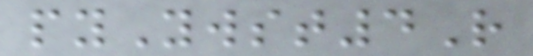pyYwst4R
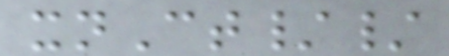xnCt//
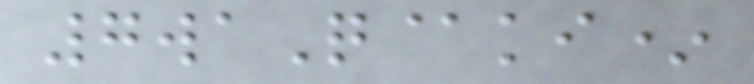7waQ@ki*
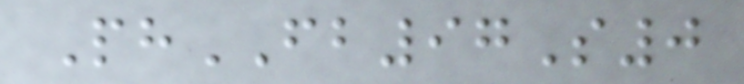PhFB97S0
